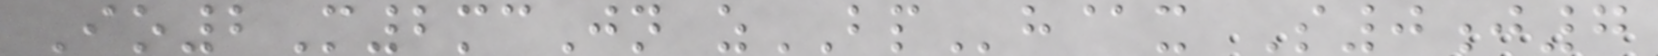Io2M2mcJn zBPh@x S0j7
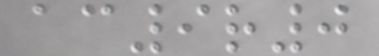ac9r0
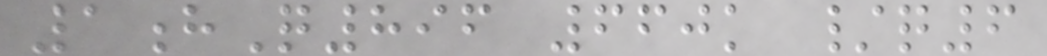1hQ896 660k /q6
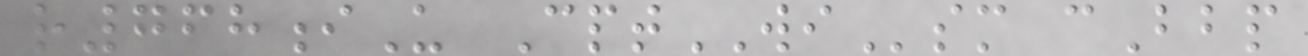r768iU CptWIsm cBbp
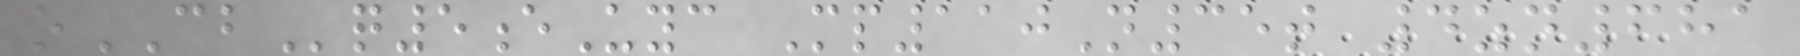oCBq5eUyc Mp110N35t 4zn681
